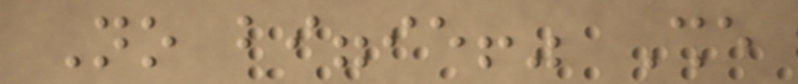No biggie!" She
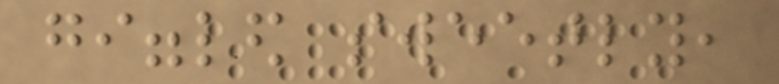giggled sweetly,
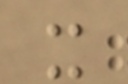it
